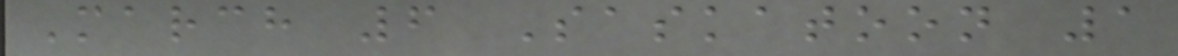March 6 Saskatoon 1
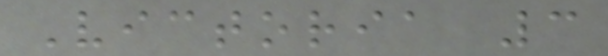Victoria 3
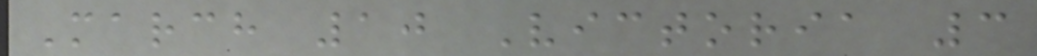March 10 Victoria 3
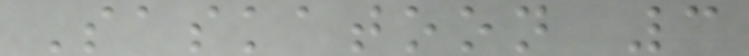Saskatoon 3
